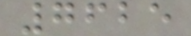7625
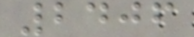2406
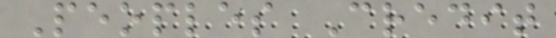Peoples Credit
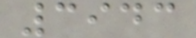3943
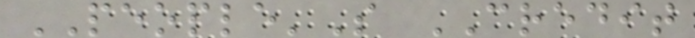PEOPLE'S CREDIT
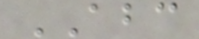ABC
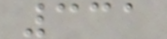331
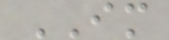IM
